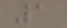1
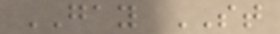GAY ST
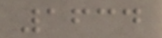1634
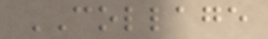COLLAGE
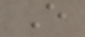E
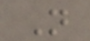N
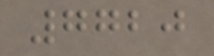7720
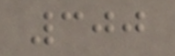300
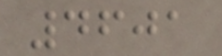4601
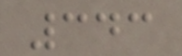343
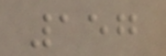157
